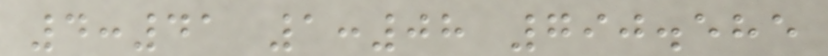4:41 1:08 790.585
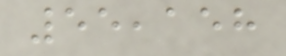55,158
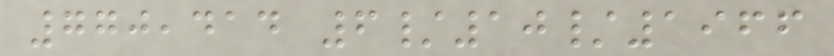770,414 6/10/1966
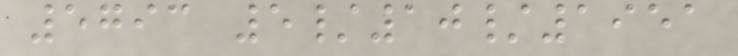5793 5/10/1951
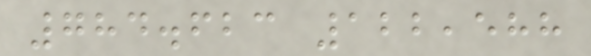784.623 122,588
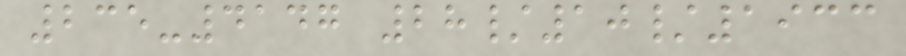235-4147 28/10/1933
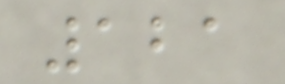121
